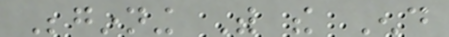Beginning With the End
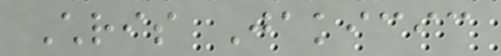Chris Jakicic
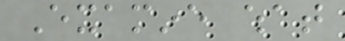Examine what
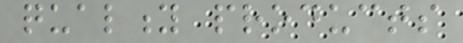quality products
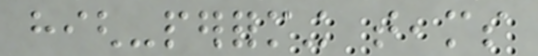high-performing teams
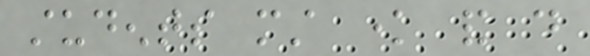students must know and do
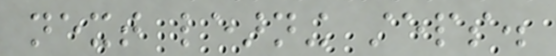next learning steps.
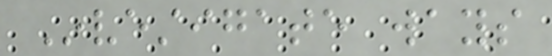Investigate ways
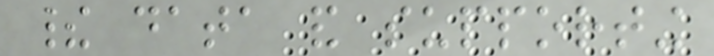their data and supporting
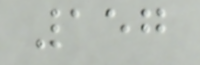157
